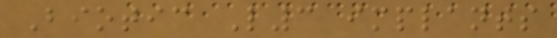Biotic L3 implants
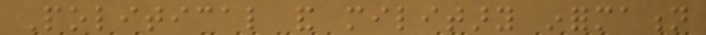Political and military information
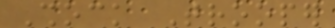Shock Trooper
